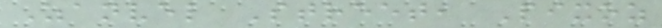Zanvel Street, Pixoz
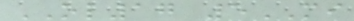OL17 5MI
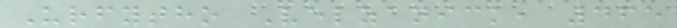Urfytho Velzanick, 465
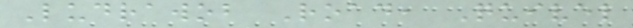Ludrawob Road, Quivel
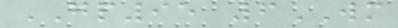GP95 6WM
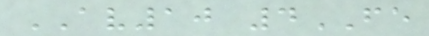AV10 4FE
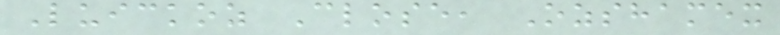Luickoz Close, Ozshamex
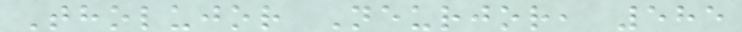Tholujor Neurjor, 585
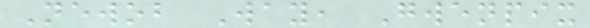Newob Way, Gwenpix
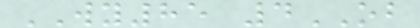WY85 4OB
